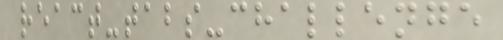react-tabs-challenge
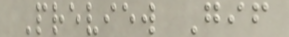Preview Gif
